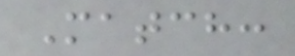Match:
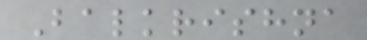Balkrishna
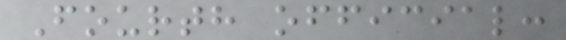Fourth official:
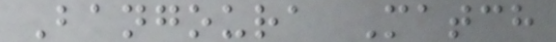Bangoura Match
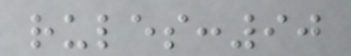rules:90
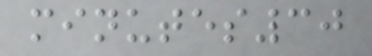minutes30
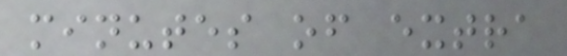minutes of extra
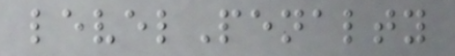levelPenalty
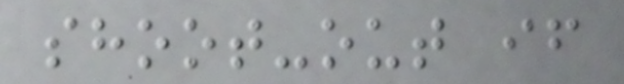shoot-out if
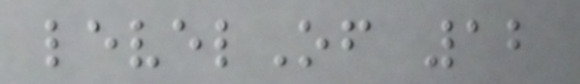levelOf 12
